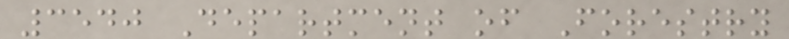3540 Department of Forestry
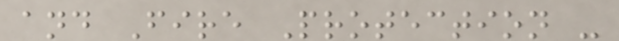and Fire Protection -
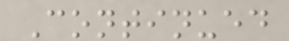Continued
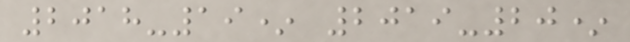2018-19* 2019-20*
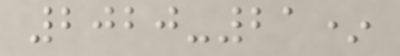2020-21*
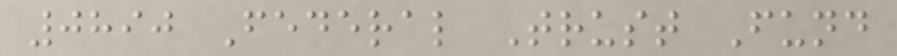0890 Federal Trust Fund
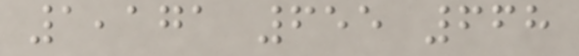1,171 655 668
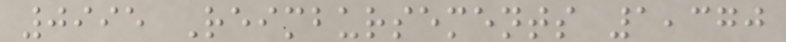0995 Reimbursements 1,370
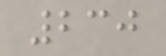230
